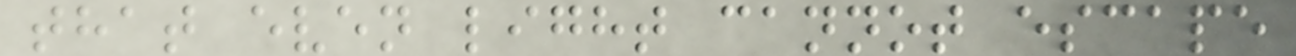that even light cannot escape
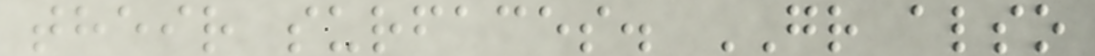their surfaces. GR also
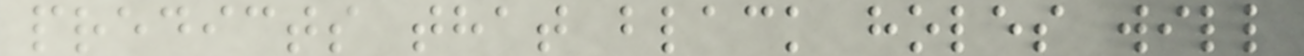predicts that black holes will
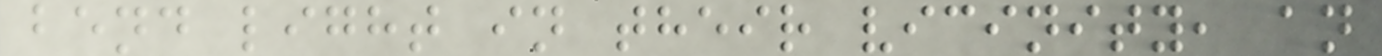bend light in their vicinity, an
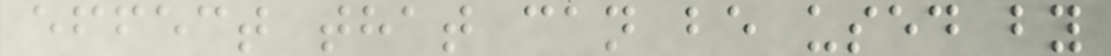effect that can be used by
